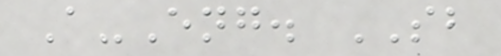A-Eng. SB
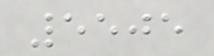5505
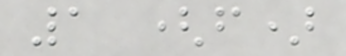1 (f)
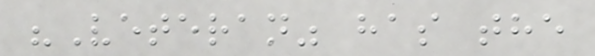"Veteran" has the
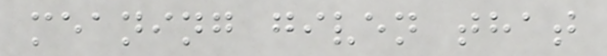meaning given that
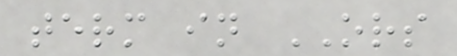term in ORS
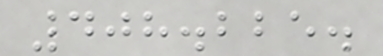408.225.
